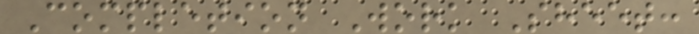Completion Work Sheet:
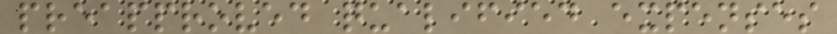preapproved qualified expenses
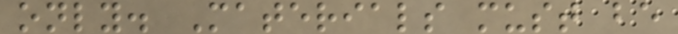only. Materials must be
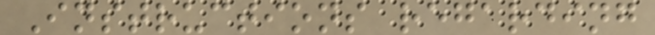Instructions regarding
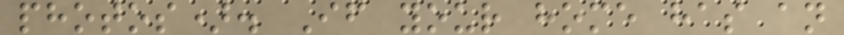photos). If your home has an
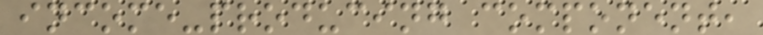income-producing component,
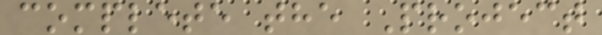complete the Project
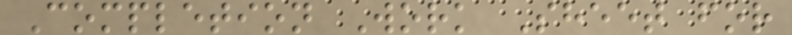Completion Work Sheet for
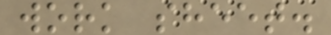work sheet.
